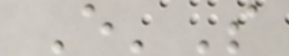E'S
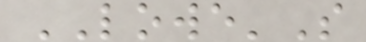LOWE'S
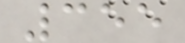355
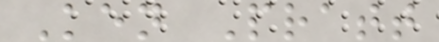Ken Pratt
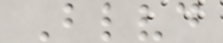Blvd
